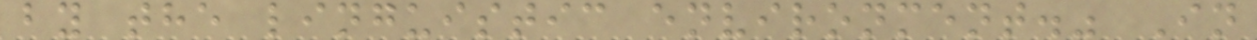by the linguistic environment." In
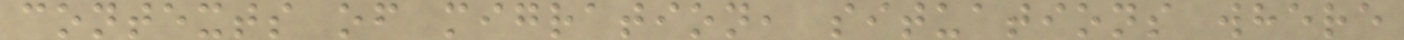contexts of migration, situations where
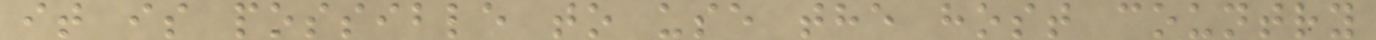it is possible to use the host country
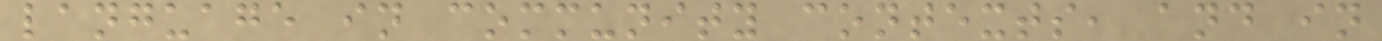language in community contexts, and in
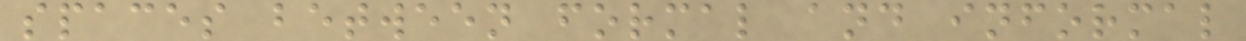spaces between formal and informal
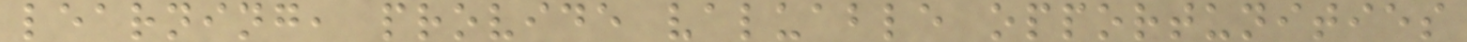learning, provide valuable opportunities
